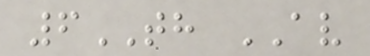6TH AV
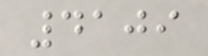4109
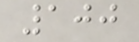100
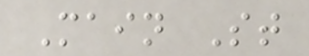Main St
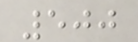500
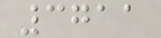3711
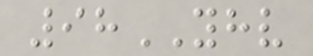98YHV
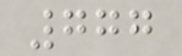777
